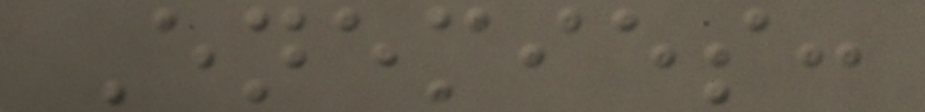Enemies:
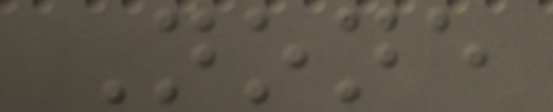None
